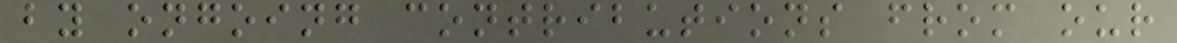by ongoing contributions from our
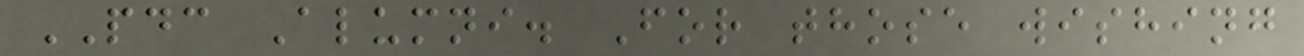PDC Alumni. For those wishing
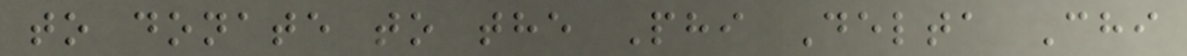to donate to the Phi Delta Chi
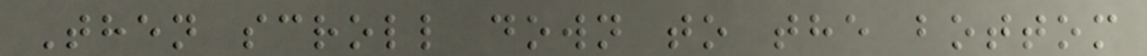Then scroll down to the bottom
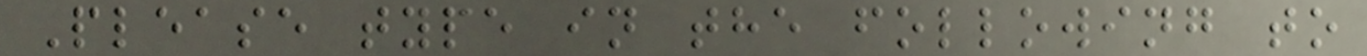Please type in the following to
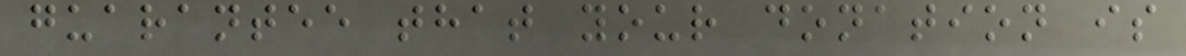guarantee that your donation is
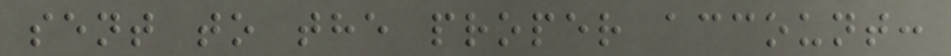sent to the proper account:
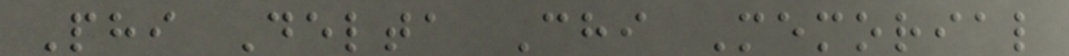Phi Delta Chi Memorial
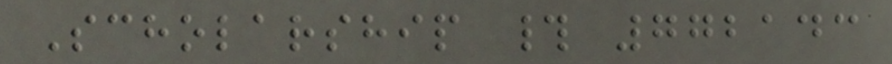Scholarship # 772143
